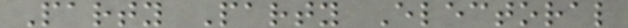Party Party Electoral
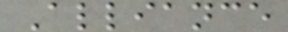Alliance
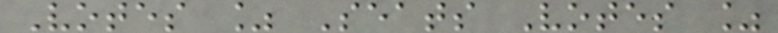Votes % Seats Votes %
